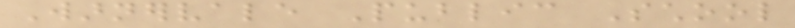Warnervale Public School
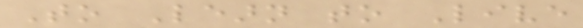To Learn to Live
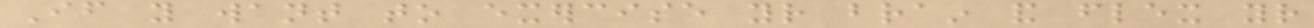If you want to exercise your brain and flex your
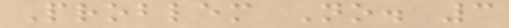Problem No. 3
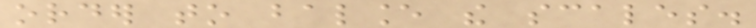order to balance the scales.
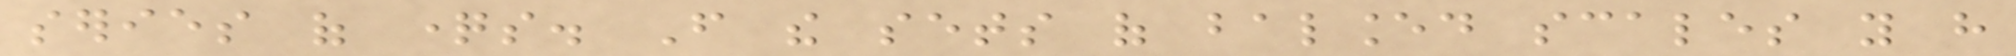series of questions. From the sets of balanced scales you have
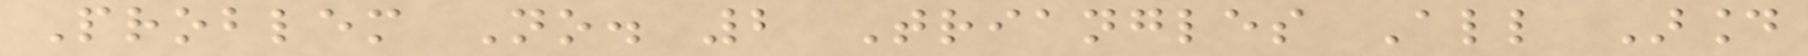Problem No. 2 Triangles All Around
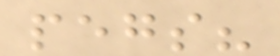pegs?
